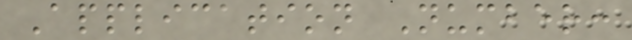Application Number:
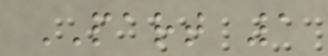PART 1
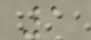1
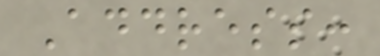Address:
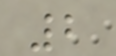2
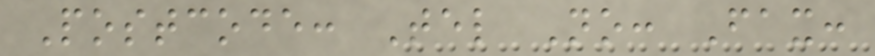Postcode: Tel No: Fax:
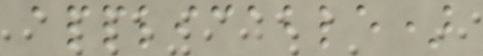applicable)
